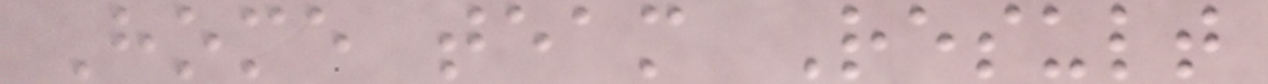Home team Result
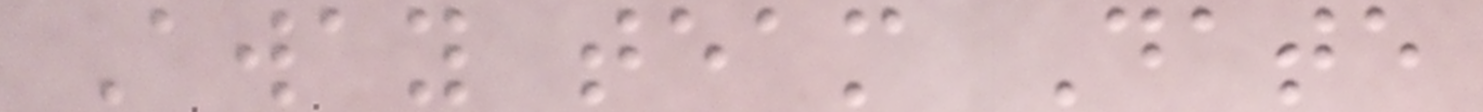Away team Date
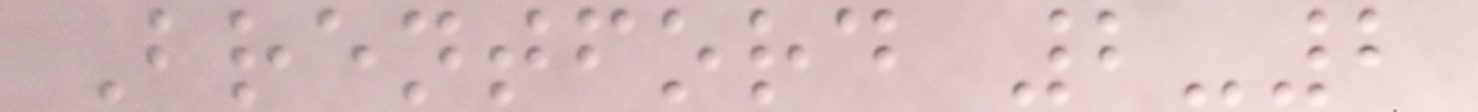Brentford 2-2
